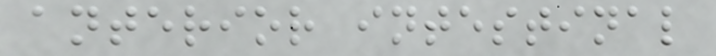anterior intestinal
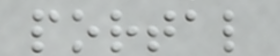portal
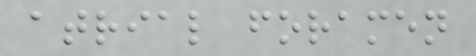atrial foramen
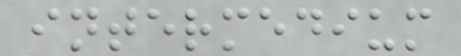intermedium
